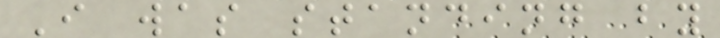I was standing by
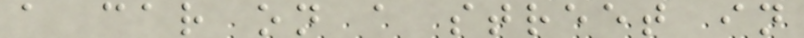a car on a street in
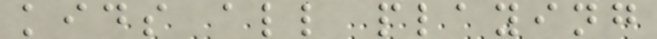kids all playing
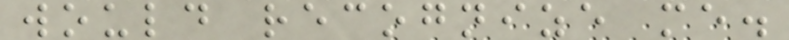would recognize me.
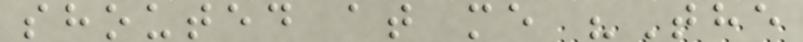shouted at me "The
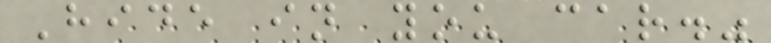Hide in you car."
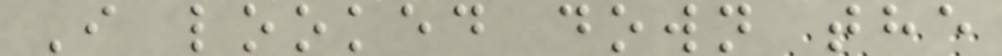I looked down the
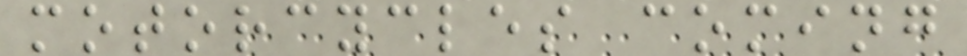motorcycles coming
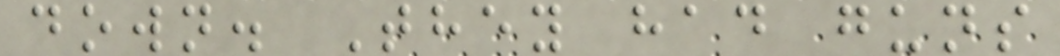down. They had guns
